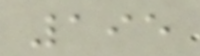195
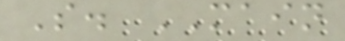S. MAIN
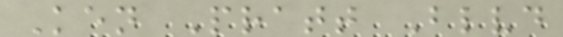Ken Pratt Blvd
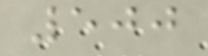500
